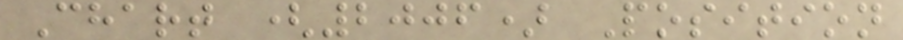Chart (2006) Position
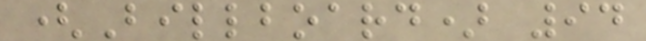(Billboard) 94
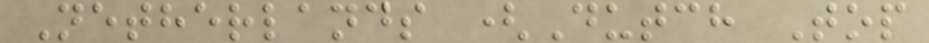Netherlands (Dutch Top
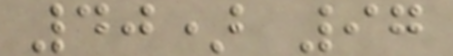40) 97
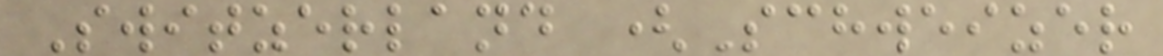Switzerland (Schweizer
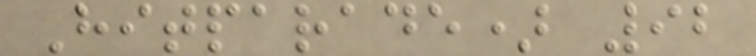Hitparade) 92
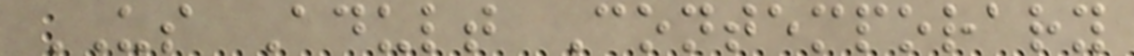US Adult Contemporary
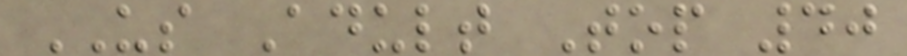US Adult Top 40
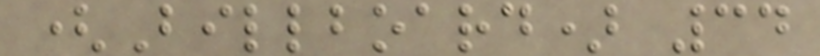(Billboard) 34
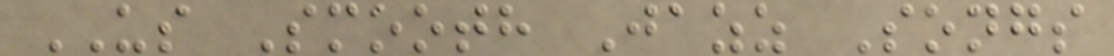US Smooth Jazz Songs
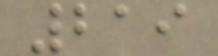219
